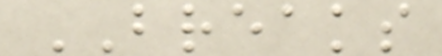BREAKS
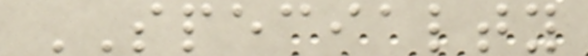SPECIALTY
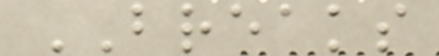BREAKS
